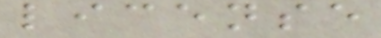license
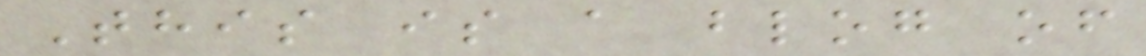This is a blog of
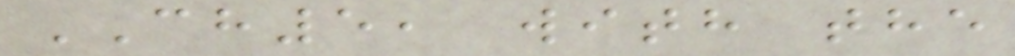CH5, with the
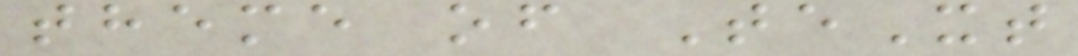theme of TeXt
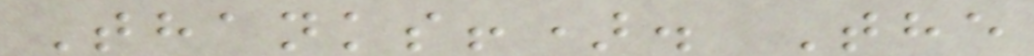Thanks!). The
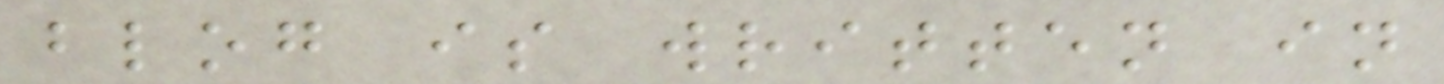blog is written in
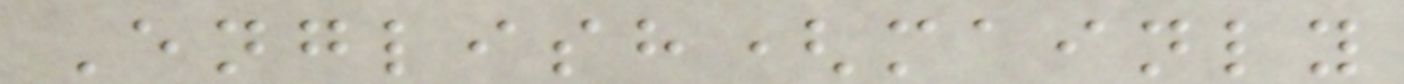English(mainly
